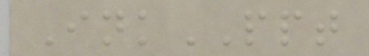InkPPT
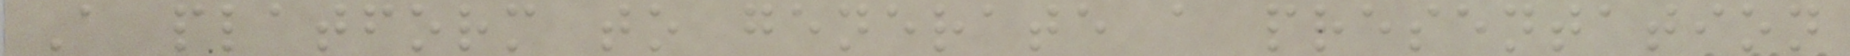A platform to generate a presentation
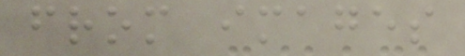from images
